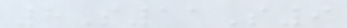8S11S9
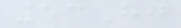53Hj
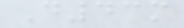D43m
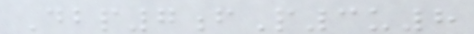Dbp7fP3u8
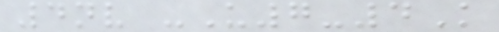4nv -U7-4K
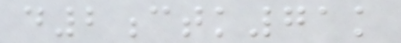d2ctk71k
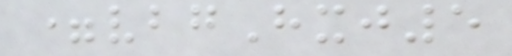=vbgHxj5
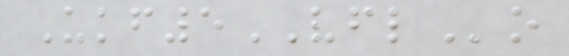Ukf5VFLo
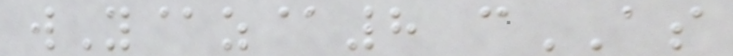wY@z@8 cAS
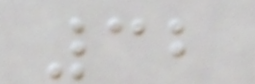32
